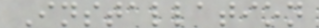Installation
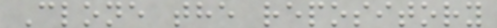Clone the repository
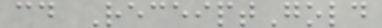cd ReceiptGold
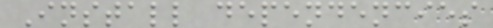Install dependencies
